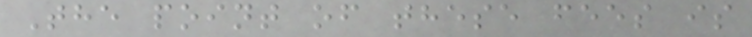The point of these fees is
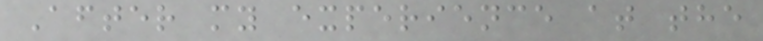After my experience at the
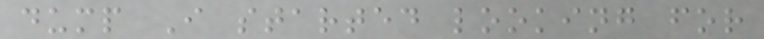dump I started looking for
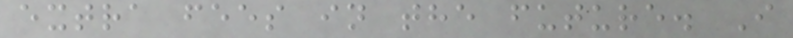extra fees in the future. I
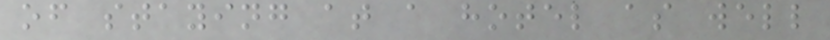of staying at a hotel as well
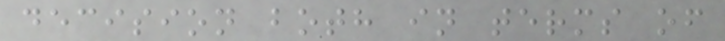decision both in terms of
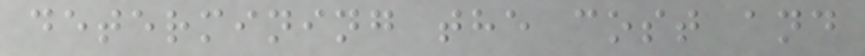determining the cost and
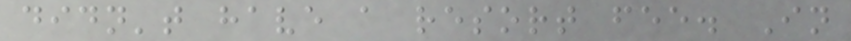didn't have a resort fee. In
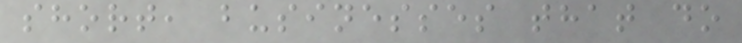short, businesses that do
